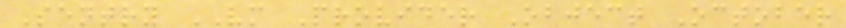Sentry VM Provider Object October
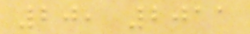20, 2011
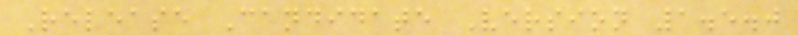Release Candidate Version 1.5.0
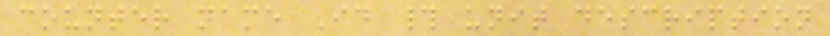counter name Id # unit description
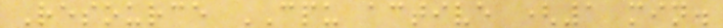Resource CPU active (1 min.
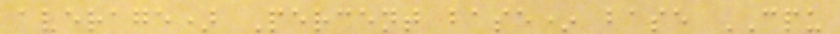average) Percent base* base CPU
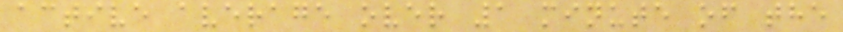active average over 1 minute of the
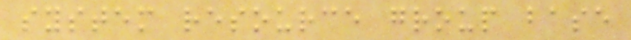system resource group base
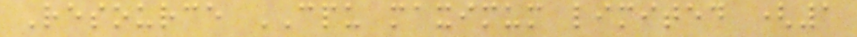Resource CPU maximum limited (1
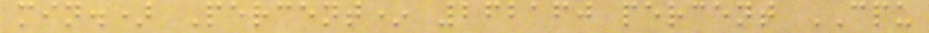min.) Percent* 262160 percent CPU
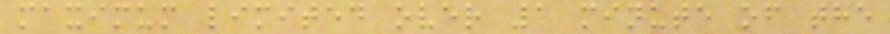maximum limited over 1 minute of the
